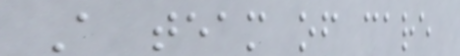A team of care
